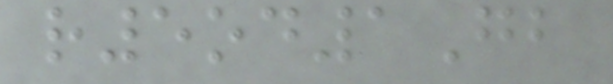r5od1Gb
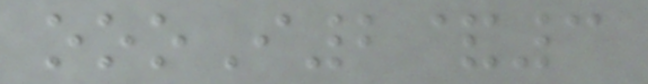oooI2&3
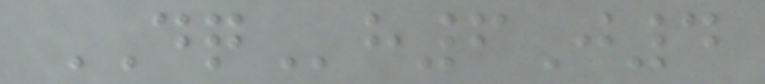DQh6J4
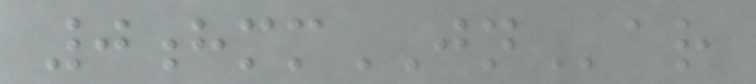0hmmJNar
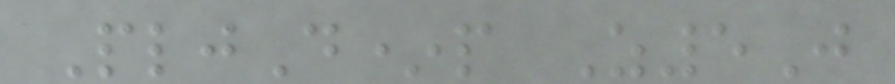PljD*p Z5J
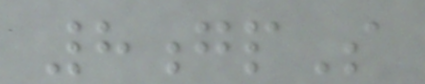8gpS
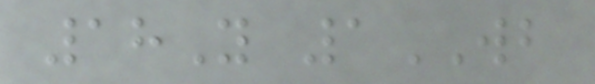18Y 1WB
